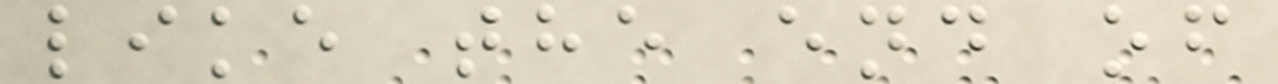like the end of
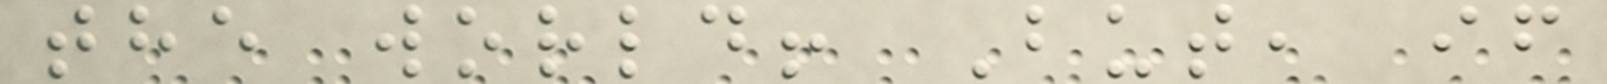the world! But, if
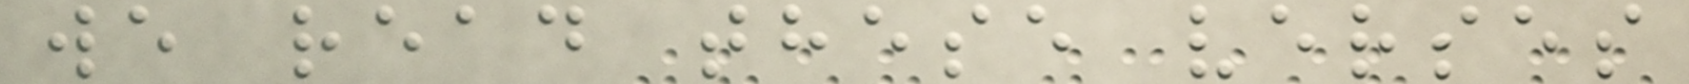we read these verses
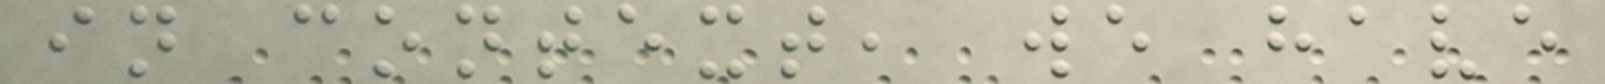in context, we have
